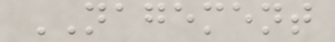NAGEMENT
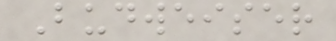Budweiser
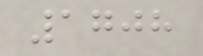1708
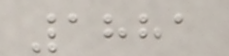1881
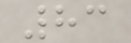83
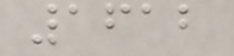1612
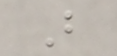B
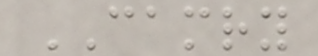CAMRY
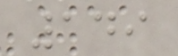149
